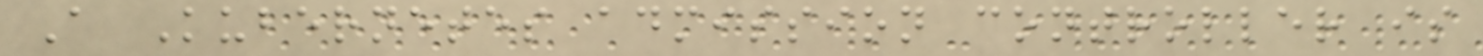A Kubernetes admission controller is
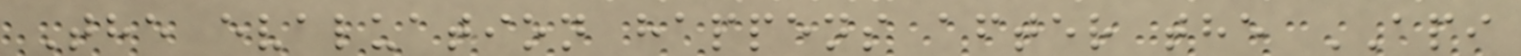The evaluation happens after the API
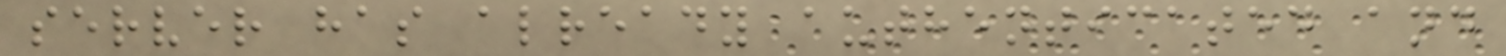server has already authenticated and
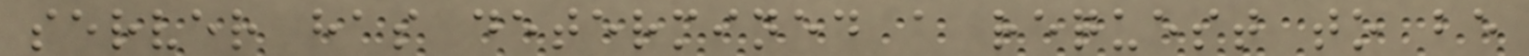server has determined a request to be
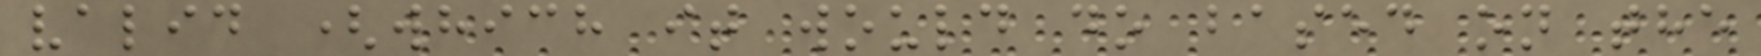valid (which it would do based on the
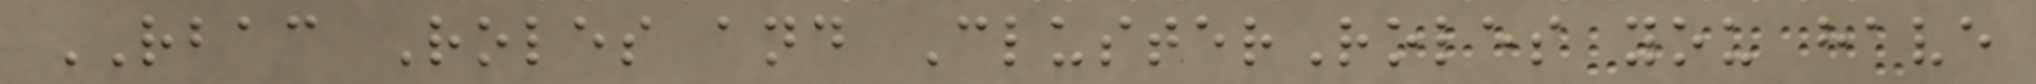RBAC Roles and ClusterRoles you have
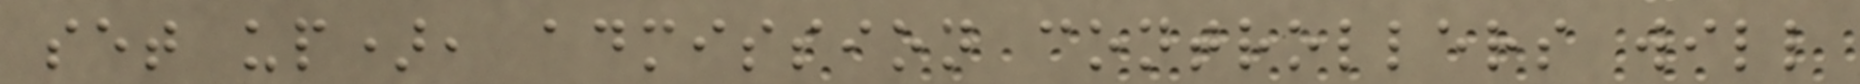set up), admission controllers will
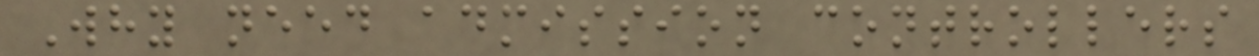Why need admission controllers
